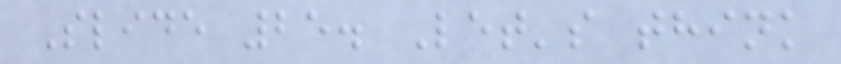Slide 25. Let's think
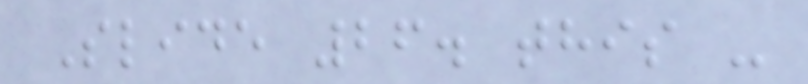Slide 26. this -
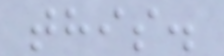this.
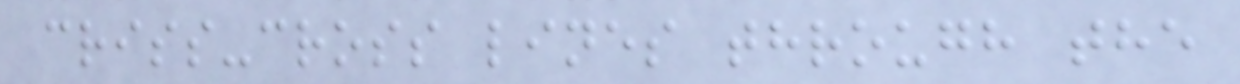criss-cross lines through the
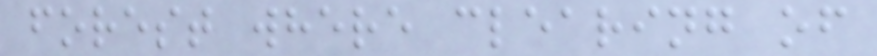forest where clearing of
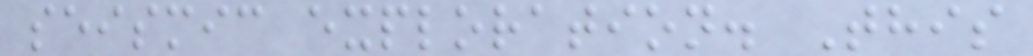seismic exploration. This
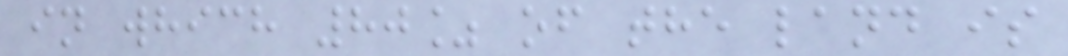in which 80% of the land is
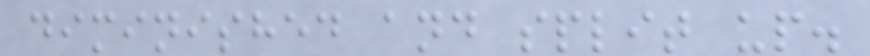diminished and split up.
